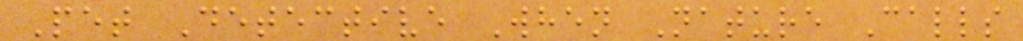Pet Detective When Nature Calls
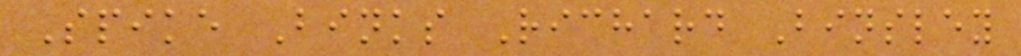Spike Binks Richard Binsley
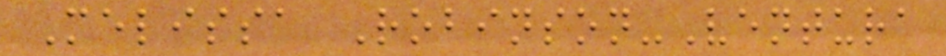Melissa Robinson-Ventura
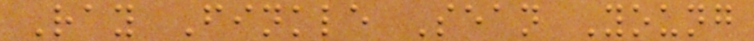Ray Finkle Sean Young
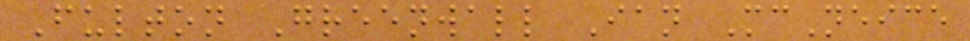Fulton Greenwall Ian McNeice
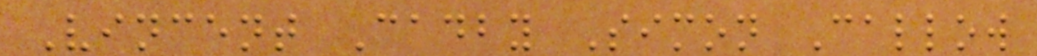Vincent Cadby Simon Callow
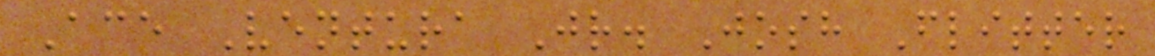Ace Ventura Jr. Josh Flitter
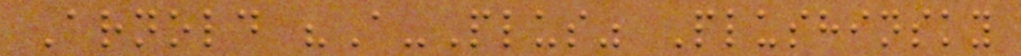Arnold "A-Plus" Plushinsky
